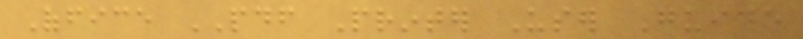Office PDF Printer User Guide
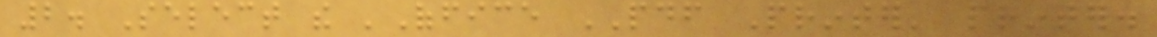2. Select the 'Office PDF Printer' printer.
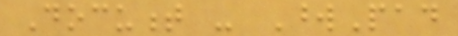Document - WordPad
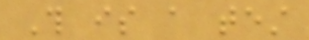This is a test
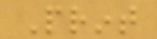Print
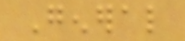General
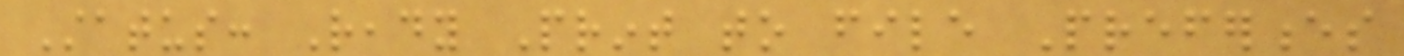Status: Ready Print to file Preferences
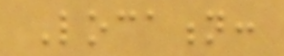Location:
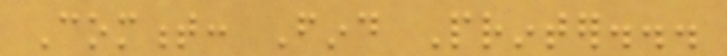Comment: Find Printer...
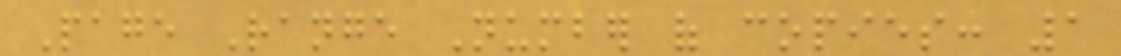Page Range Number of copies: 1
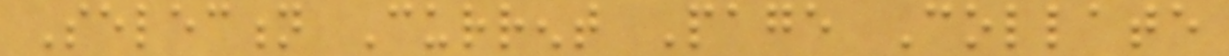Selection Current Page Collate
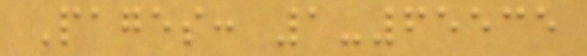Pages: 1-65535
